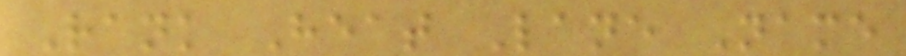Rank Heat Lane Name
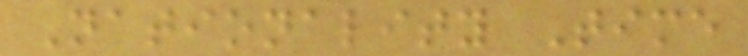Nationality Time
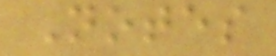Notes
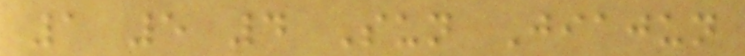1 5 4 Sun Jiajun
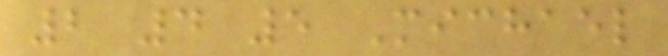2 4 5 Michael
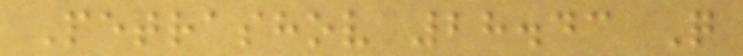Petrashov 28.43 Q
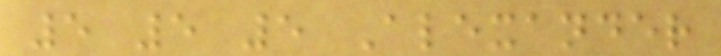5 5 5 Alexander
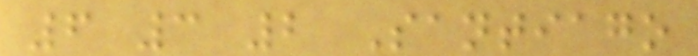6 3 2 Santiago
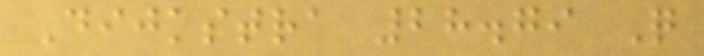Dijkstra 28.79 Q
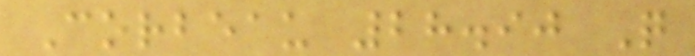Corbeau 28.90 Q
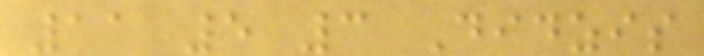11 5 3 Didzis
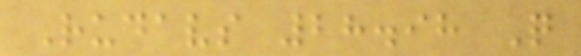Rudavs 28.98 Q
